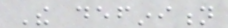The definition
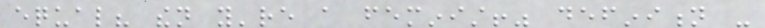equal? then you're a feminist!" definition -
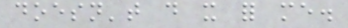doesn't do it for me.
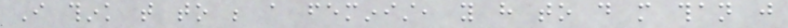I think that to be a feminist, you have to do more than just
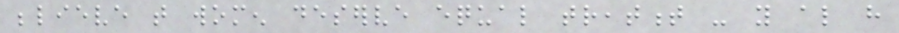believe that women deserve equal treatment - you also have
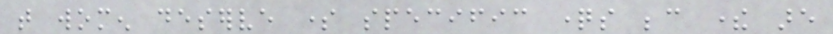that women deserve some specific questions because there are
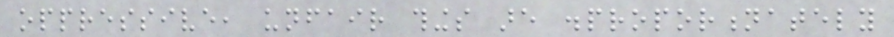oppressive, unfair things are disproportionately
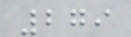279
